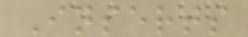Inserts
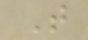T
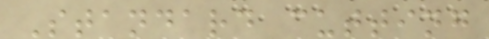Standard cutting
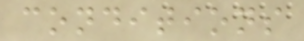conditions
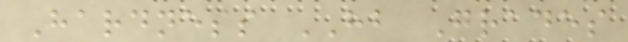Hardness HB Grades
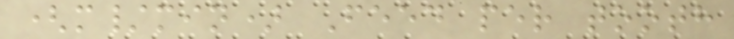(m/min) Feed per tooth
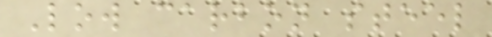Low carbon steel
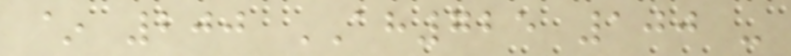~ 200 AH725 100 -
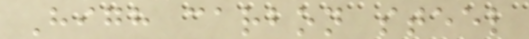High carbon steel
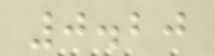0.20
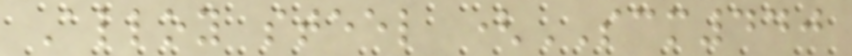Alloy steel (SCM440
